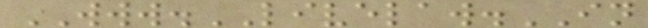WWW.LIVELAW.IN
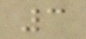3
